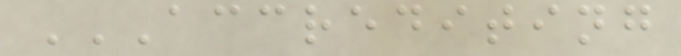ACCREDITING
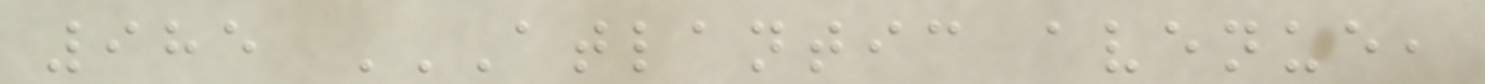985 ATLANTIC AVENUE,
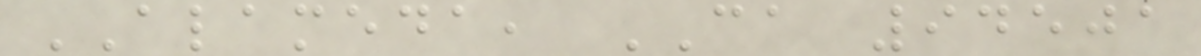ALAMEDA, CA 94501
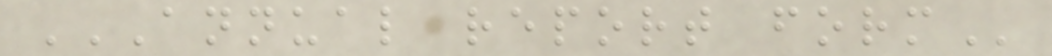ANNUAL REPORT FORM
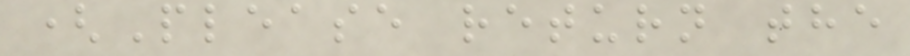(Please return the
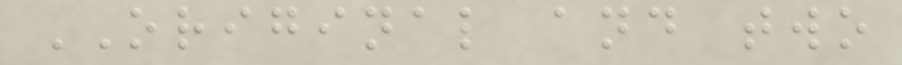ORIGINAL and two
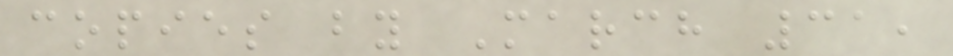copies by March 31,
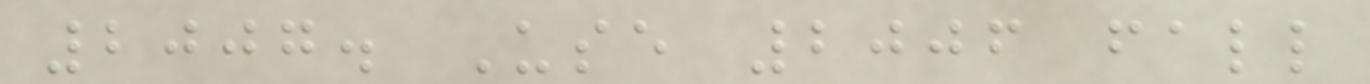2007. Use 2006 fall
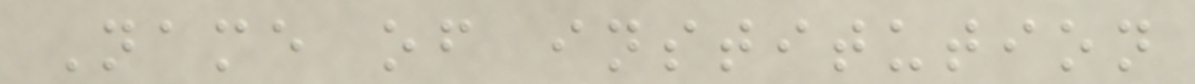Name of institution
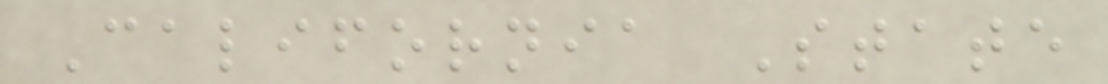California State
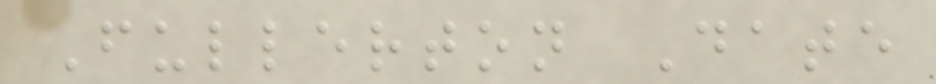Fullerton Date
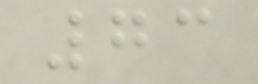73
